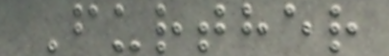Further
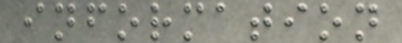information
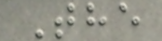The
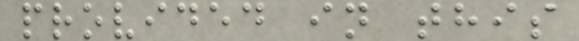provided in this
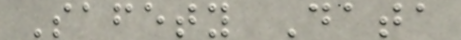Safety Data
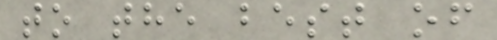to the best of
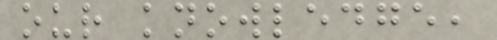our knowledge,
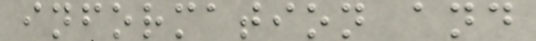information and
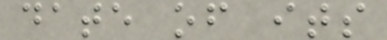date of its
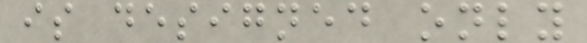is designed only
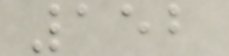152
